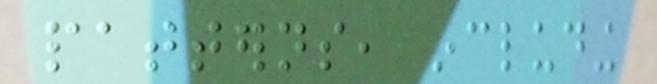patterns, including
